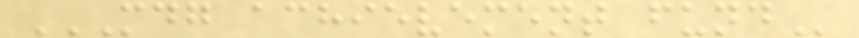MDG ACHIEVEMENT FUND
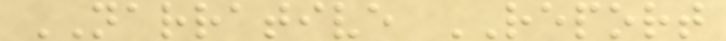NARRATIVE REPORT
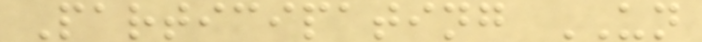Participating UN
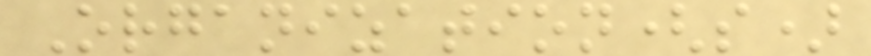Organization(s)
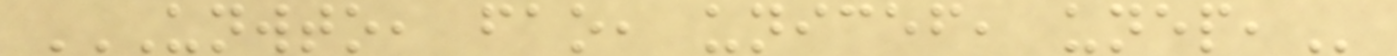UNWTO, FAO, UNICEF, UNEP,
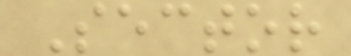Sector
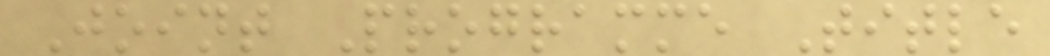Joint Programme Title
